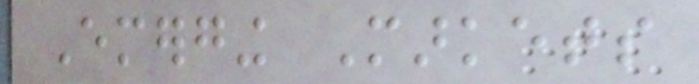Emerging Markets
